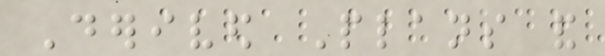Derived Plans and
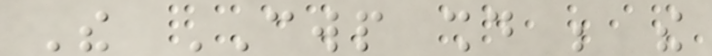The CWP should be the
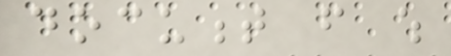document from which
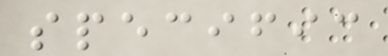specific
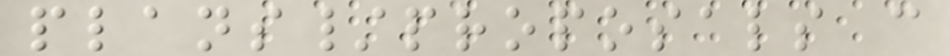plans/proposals can
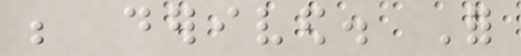be derived. For
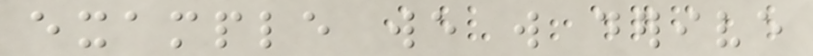example we will derive
